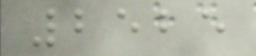2525
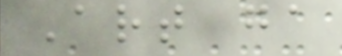Art ga
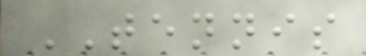TENNIS
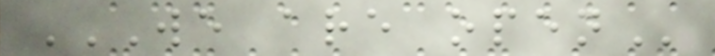WE ARE OPEN
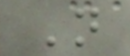N
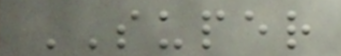SUPER
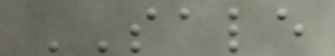SALE
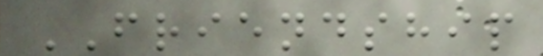FRIENDSHIP
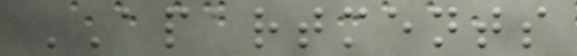APARTMENTS
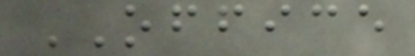OFFICE
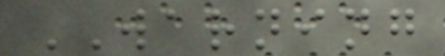WARNING
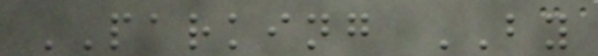PARKING BY
